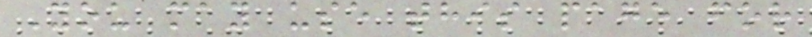You may use this page for
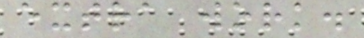extra work.
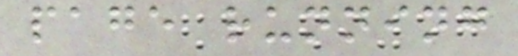page running
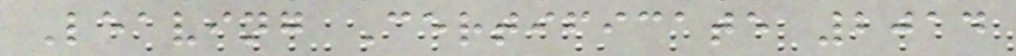Leaving Certificate 2014
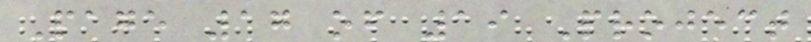Page 17 of 19 Project
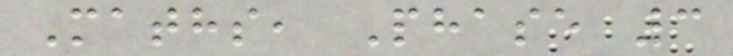Maths, Phase 3
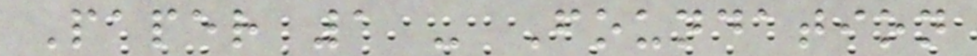Paper 1 - Foundation
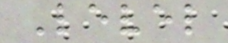Level
